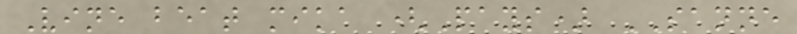Vine beat mika (Pays) SANNE
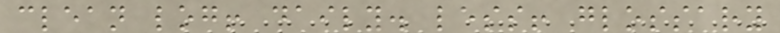clean log! daily. less! glossary
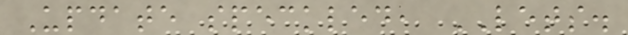Update speckled, LETS.
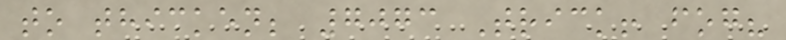to thicken; 7073 Trick! fog?
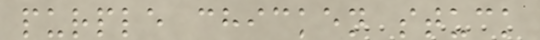purple chicken stuck
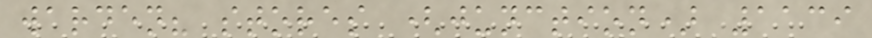warden? stores (junction) 1139
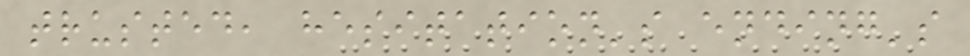trusted, hesitation's ending's
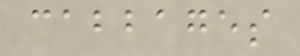cabbages
